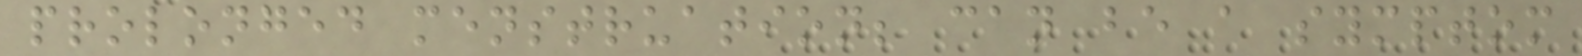prolonged menstruation; can be a symptom
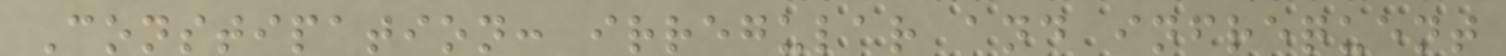Constipation: irregular and infrequent
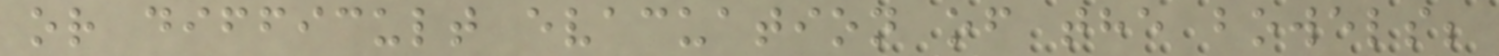or difficult evacuation of the bowels;
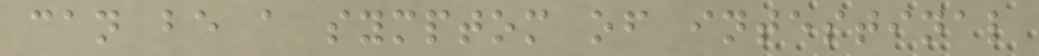can be a symptom of intestinal
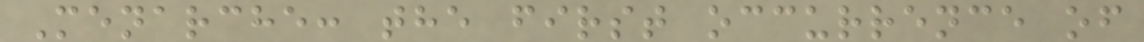Menarche: the first occurrence of
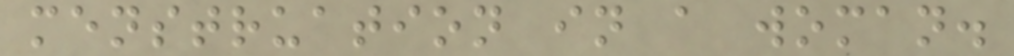menstruation in a woman.
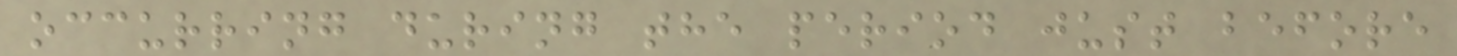occurring during the period just before
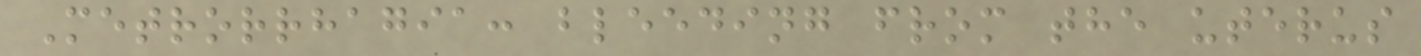Metrorrhagia: bleeding from the uterus
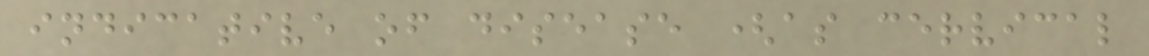indicative of disease (as cervical
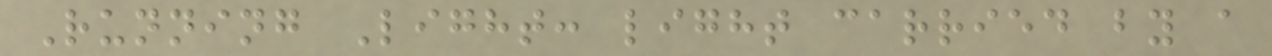Running Light: light carried by a
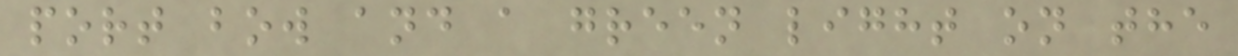port bow and a green light on the
